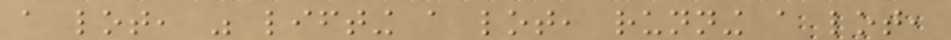a lot, was lifting a lot, running a lot,
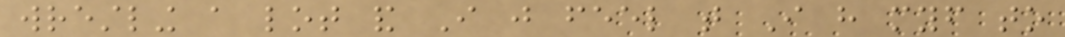wrestling a lot and I just feel that I have myself to
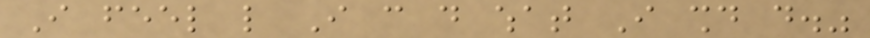I feel like I can do what I should do."
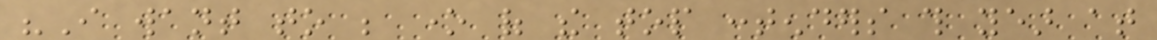"I want to be one of the top contenders this year at
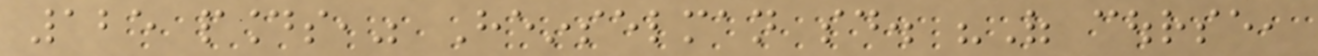125 pounds," Heinselman said. "Of course,
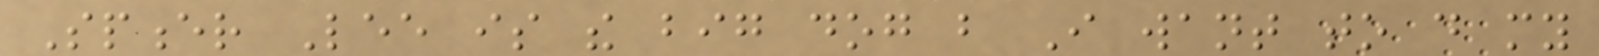Spencer Lee is the big dog but I want to do my
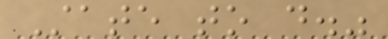State to do."
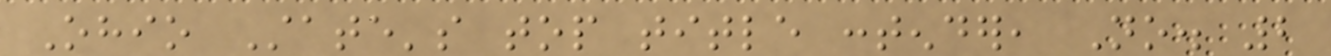Ohio State's top title contender, No. 2
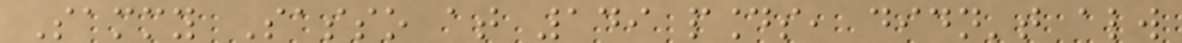Sammy Sasso at 149 pounds, didn't always
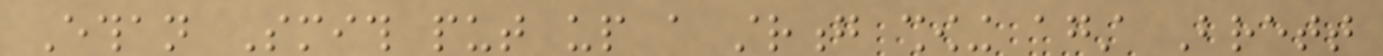Ethan Smith put up a strong showing against Brett
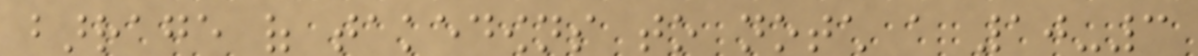barrage of takedowns to notch a 10-3
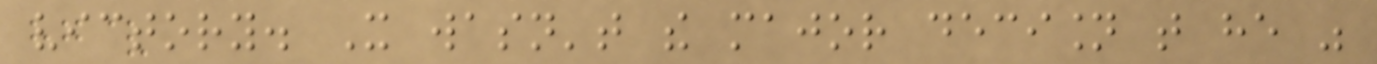victory. It wasn't the major decision that he was
